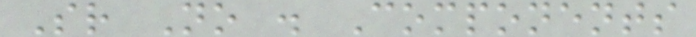Sr No . Components
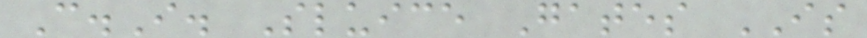C.I. Sluice Gates IS
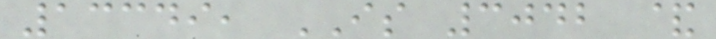13349, IS 3042 &
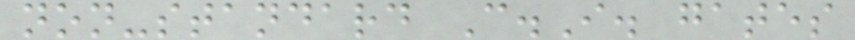non-standard C.I. gates
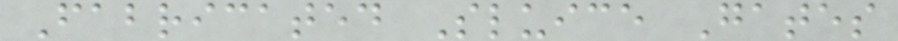Fabricated Sluice Gates
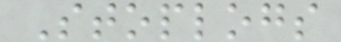Stoplogs
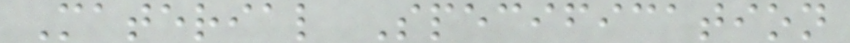Material Specification
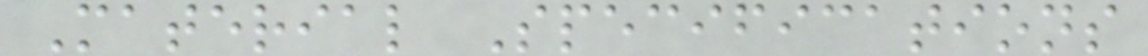Material Specifications
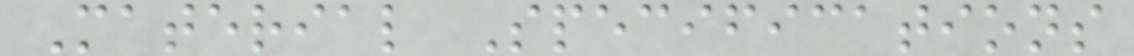Material Specifications
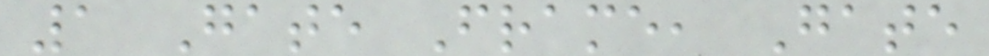1 Gate Frame, Gate
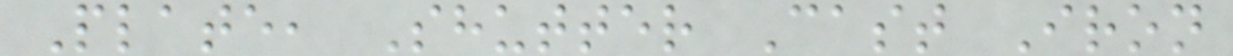Plate, Shutter Cast Iron
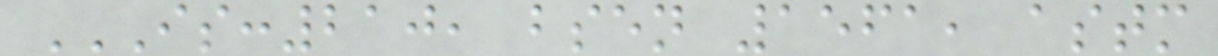IS:210, BSEN 1561, ASTM
